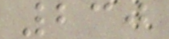230
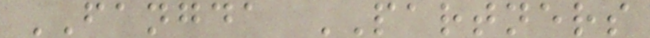FANGDA PARTNERS
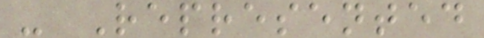- Represented
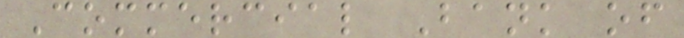Commercial Bank of
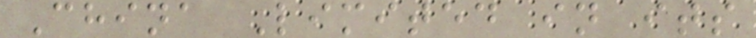China Limited in its
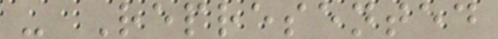- Represented
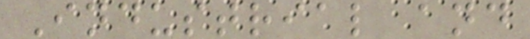Industrial and
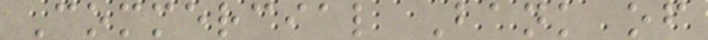Commercial Bank of
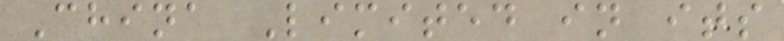China Limited in its
